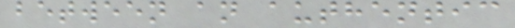between an authentic
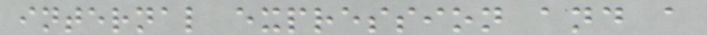internal expression and a
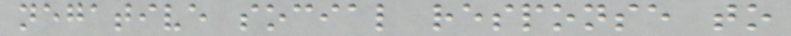negative social response to
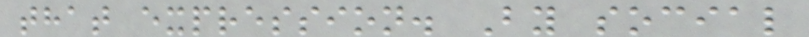that expression. By social
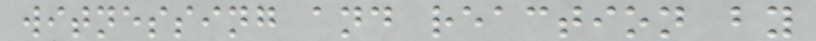witnessing and reaction by
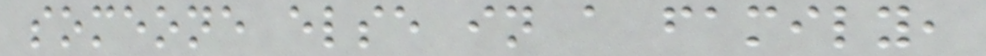someone else in a family,
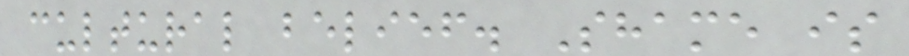cultural belief. Shame is
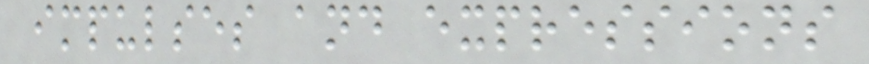impulses and expressions
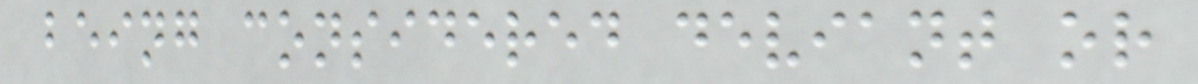being considered deviant or
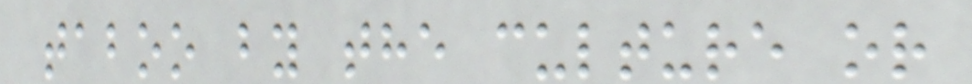taboo by the culture or
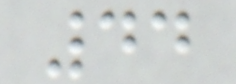44
